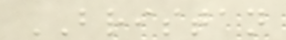BRISTAN
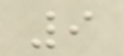9
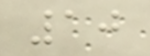10
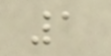1
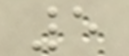5
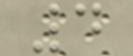4
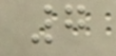7
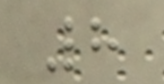8
